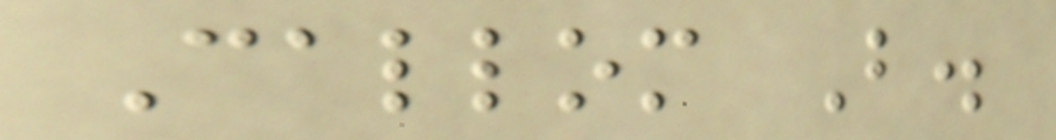Callom B.
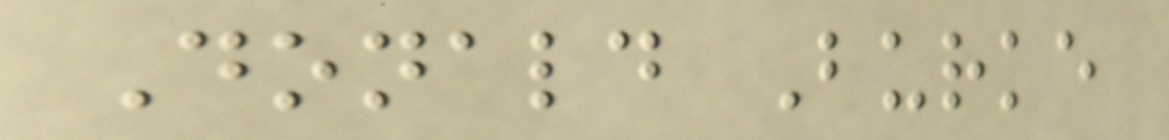Donald Burke
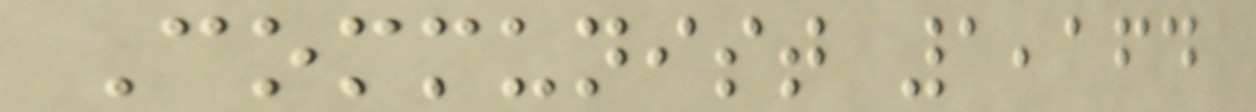Communist 1,164
